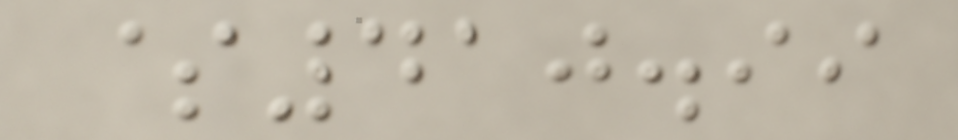$410.99
